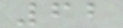62
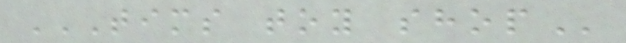TIMS TOY SHOP
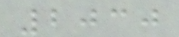2030
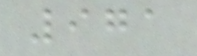971
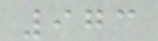973
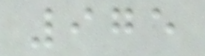975
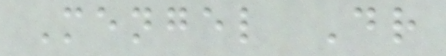Mengel Dr
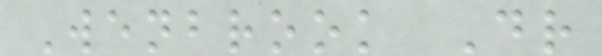Wenbrook Dr
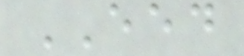EED
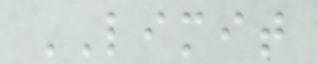LIMIT
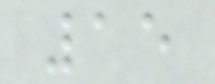15
